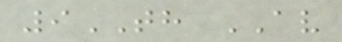9TH AV
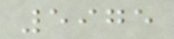5975
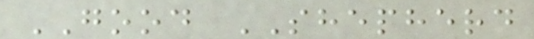GOOD SHEPHERD
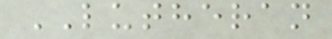LUTHERAN
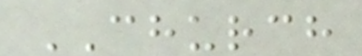CHURCH
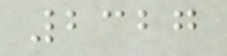2327
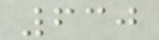630
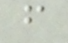f
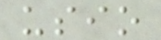usio
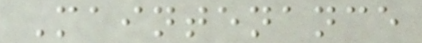Maintenance
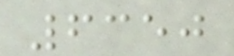6350
